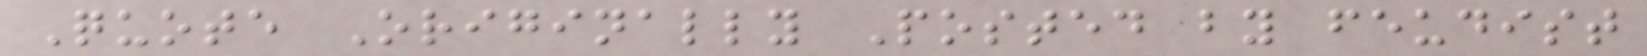Quote Originally Posted by feudist
